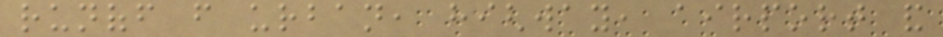runoff from urban, highway, airport and
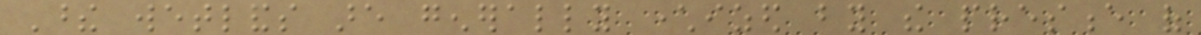These wetlands are generally characterized by the presence of
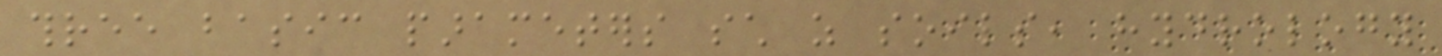three basic parameters such as soils, hydrology
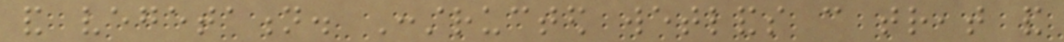and vegetation. Constructed wetlands can treat and
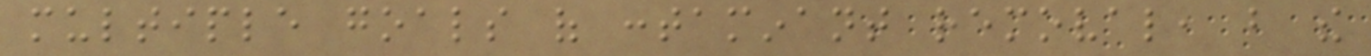multiple goals of contaminant removal, but the
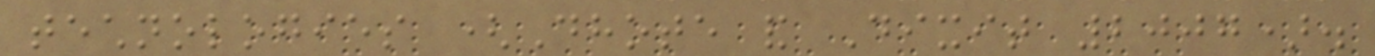technologies (Dhote and Dixit 2007).
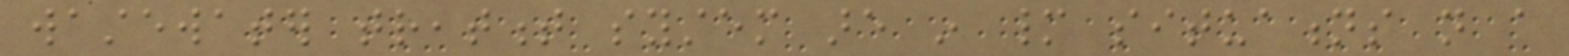wastewater treatment system are in many situations not a
